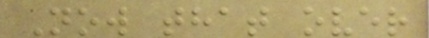Now that over
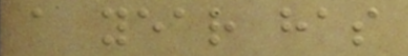a year has
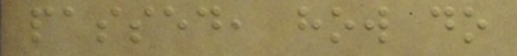passed, how do
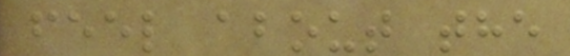feel about the
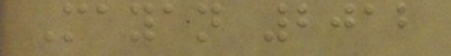Mayan 2012
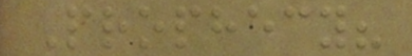Prophecy?
